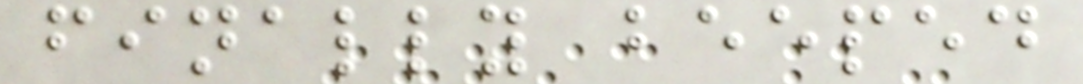finally beeped
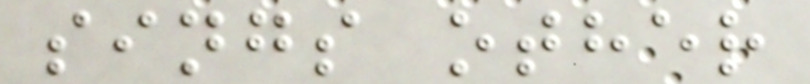sings other
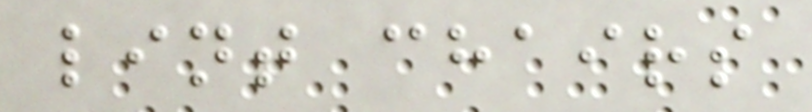lint chairs
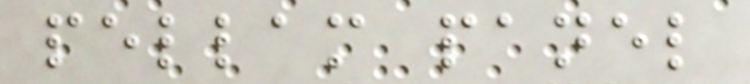pellam panel
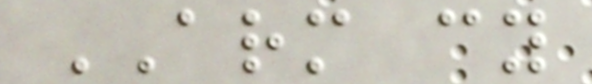ARM cy
